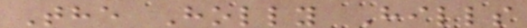The Holly Hills
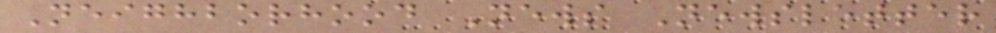Neighborhood News Newsletter
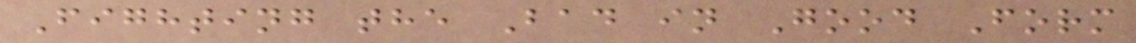Fighting the Bad in Good Form
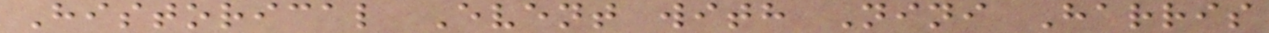Historical Event with Nini Harris
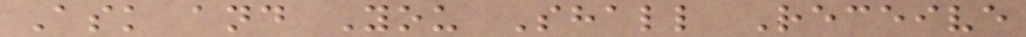Ask and You Shall Receive
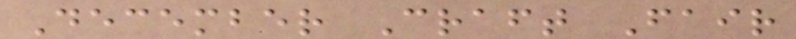December Craft Fair
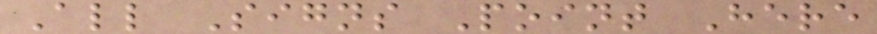All Signs Point Here
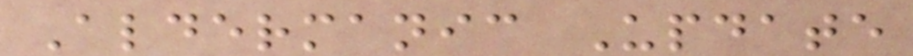Aldermanic Update
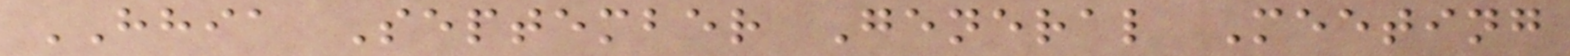HHIA September General Meeting
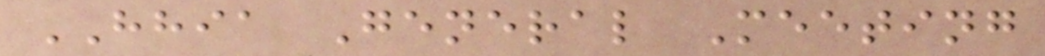HHIA General Meeting
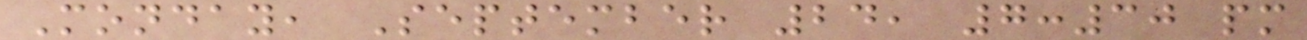Monday, September 24, 7:30 pm
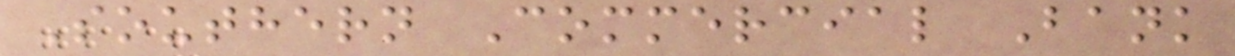Southern Commercial Bank
